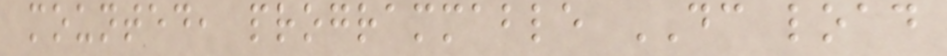mounted, programmable DC load
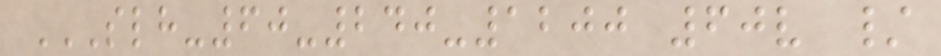SLH-60-240-1200 60V /
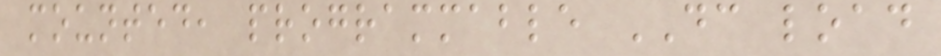mounted, programmable DC load
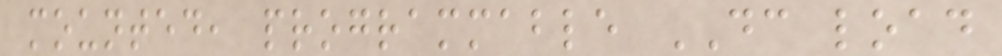mounted, programmable DC load
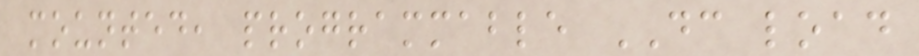mounted, programmable DC load
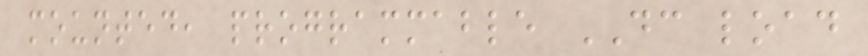mounted, programmable DC load
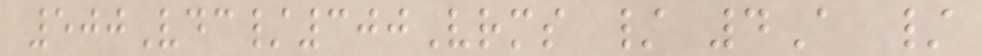500Vdc/300Vrms / 4A /
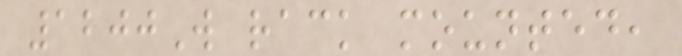1200W rack mounted,
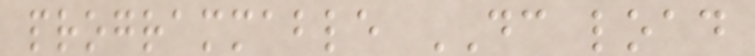programmable DC load
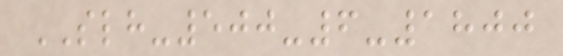SLH-500-6-1800
